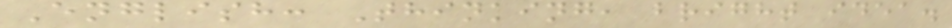English: Thinking, bright idea.
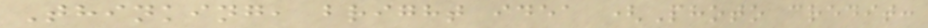Thinking, bright idea (Photo credit:
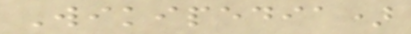Wikipedia)
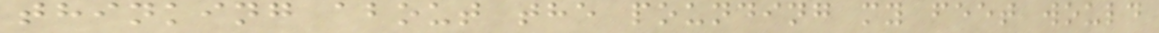thinking about the pounding my feet would
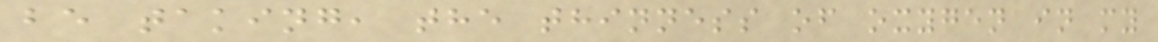be taking, the thinness of oxygen in my
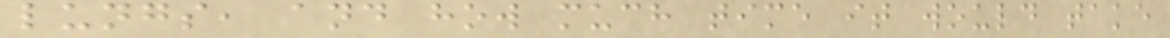lungs, and how much time it would take
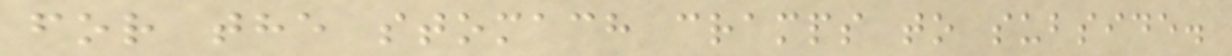for the stomach cramps to subside.
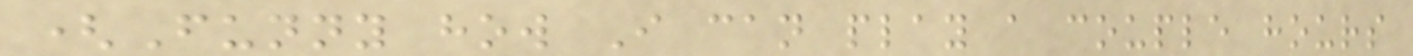(Funny how I can play a couple hours
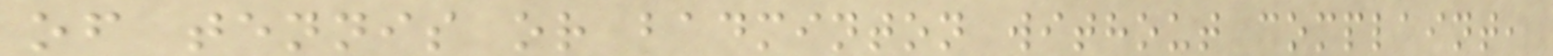of tennis or badminton without complaint,
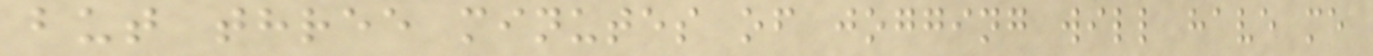but three minutes of jogging will have me
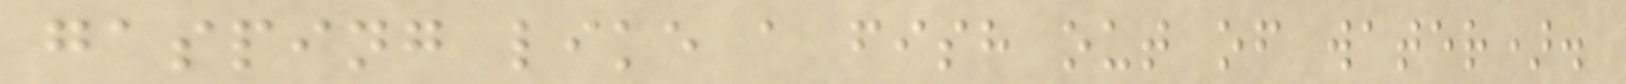gasping like a fish out of water).
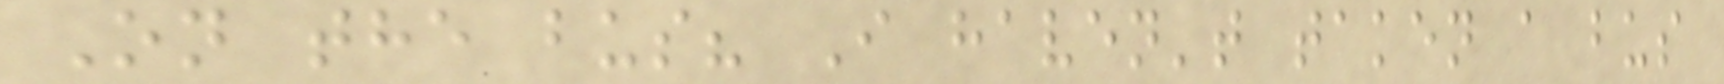On the bus? I haven't taken a bus
